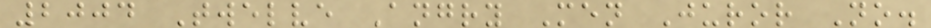2004 Twelve Angry Men Juror No.
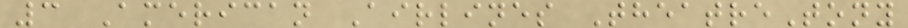3 American Airlines TheatreTony
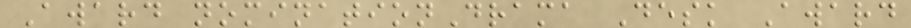Award nominationDrama Desk Award
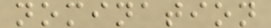nomination
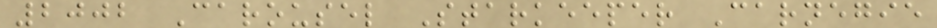2002 Carousel Starkeeper Carnegie
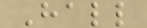Hall
